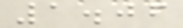1.06
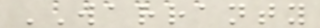WARRANTY
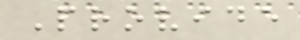Provide
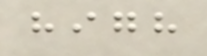high
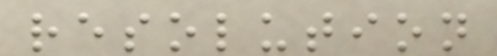resolution
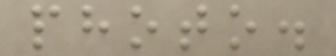photo.
